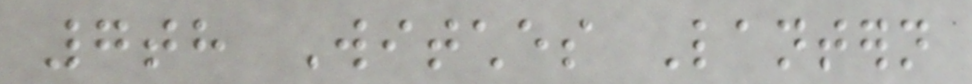7th Witches Lantern
